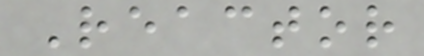Reactor
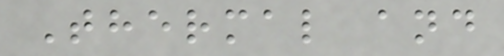Thermal and
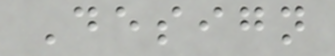Design
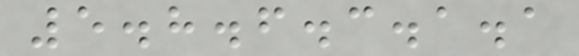5.8.6.3.1.1
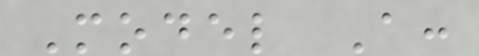Model A:
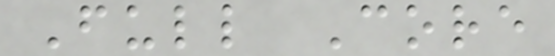Full Core
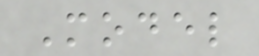Model
